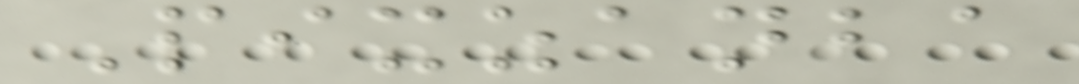Pixzanba
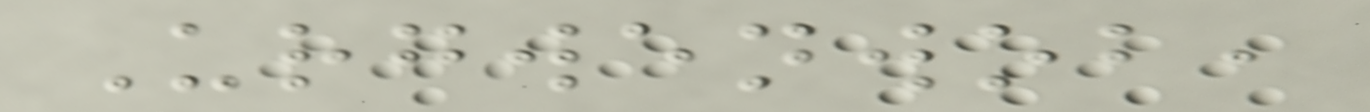Urgwenwob,
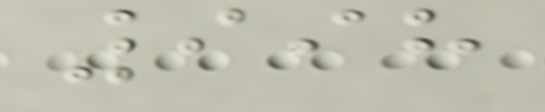998
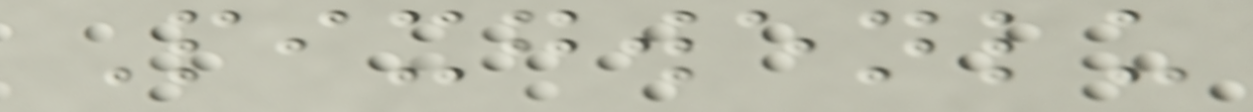Pixgwenlu
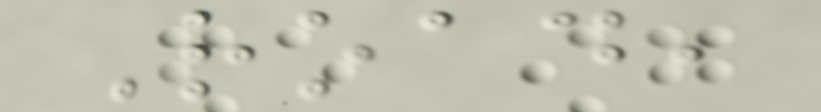Road,
